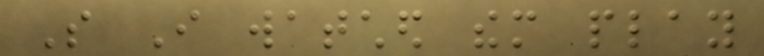So I watched them play
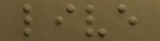live
